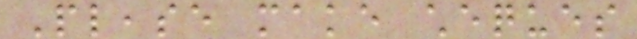Please make cheques
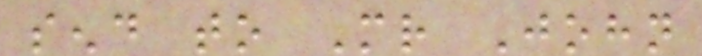send to Mr John
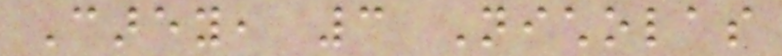Carey, 3 Nicholas
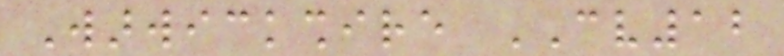Warwickshire CV12
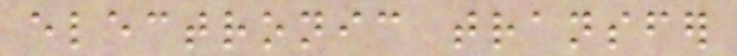electronic transfer
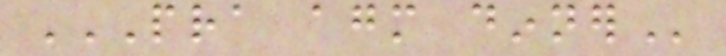PRA AGM DINNER
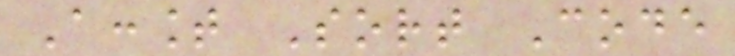Account Sort Code
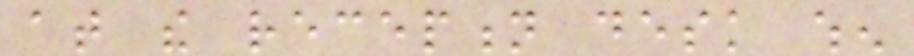at the reception desk when
